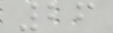26
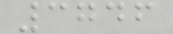3746
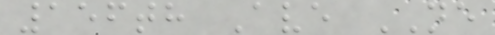156th Ave NE
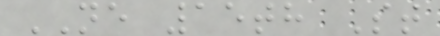NE 15th St
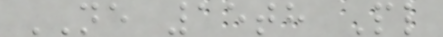NE 15th Pl
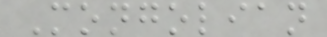Mongolian
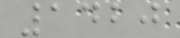1420
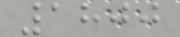1800
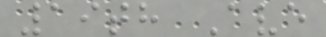19th Ave
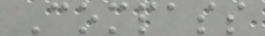Compass
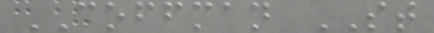COFFMAN ST
